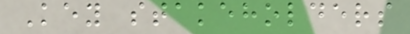Key stakeholders
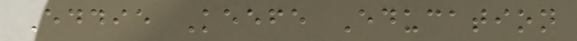Eddie Keefe Education
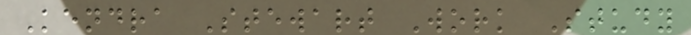Kendra Stewart Work Study
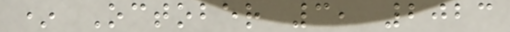* October 3, 2023
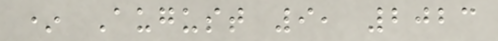* August 9, 2023
